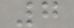7
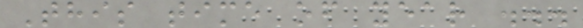This time of year ...
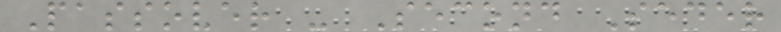Passover - Second Seder
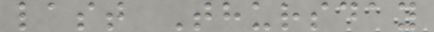last Thursday
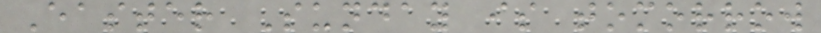Easter Sunday is tomorrow
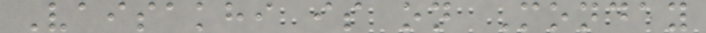Vaisakhi is on Monday
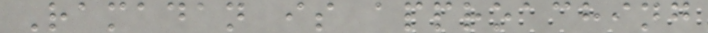Ramadan is approaching
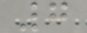7
